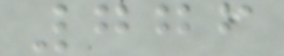776
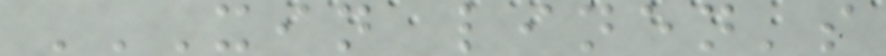XIN LINEN'S
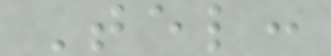Tel:
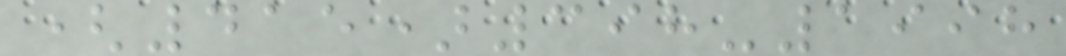(415)398-1998
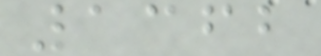1362
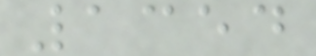1354
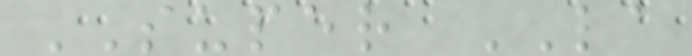SUPER LA
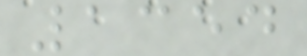1354
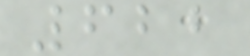622
